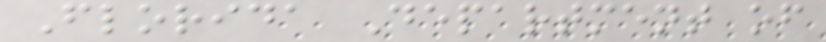Florida Department of
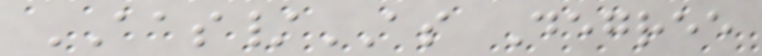AAS/AS Degree
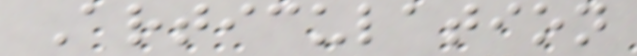Articulation
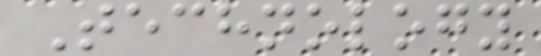Technology
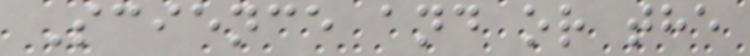Science and or the
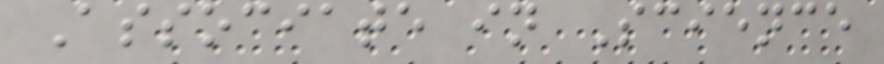Associate in Science
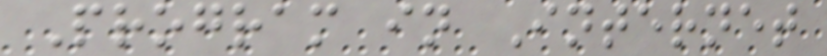Program in Internet
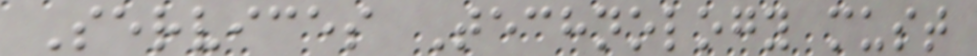Services Technology must
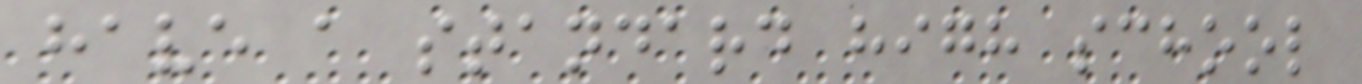have a standard high school
